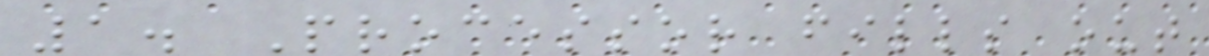1. Processor fills out
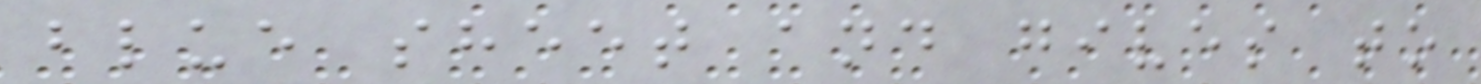blue sheet and gives to
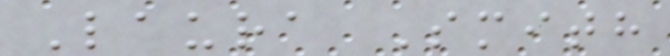Laura Smith
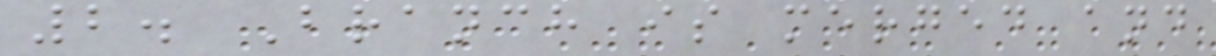2. Branch is merged and
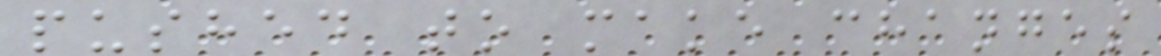pushed to make changes
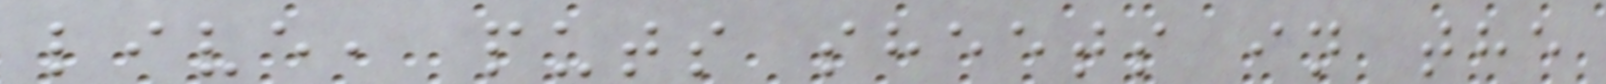live, puts sheets in the
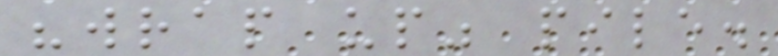"wrap up" pile.
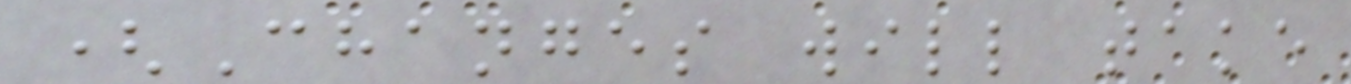(Changes will take
